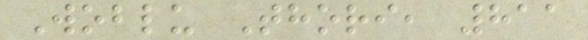Woblu Thori, 811
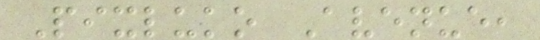Pixluko Avenue,
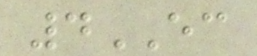4EC
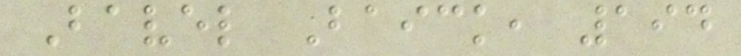Bavel Baick, 194
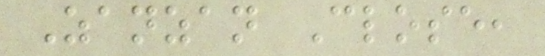Zanzan Close,
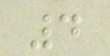4
